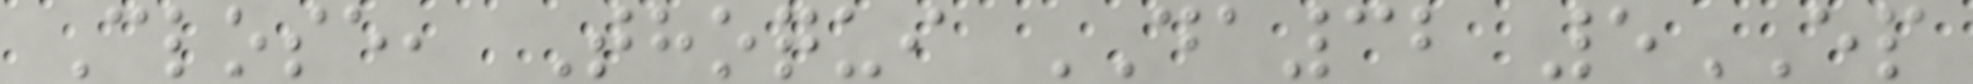Close, Thoqui DA32 5EP
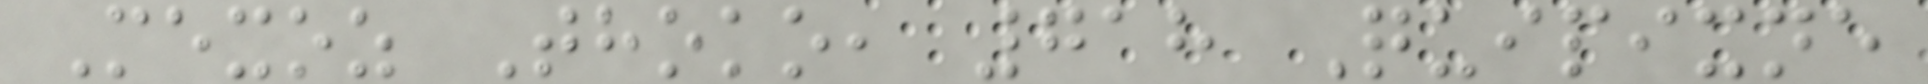Mexoz Thoko, 718 Quipixne
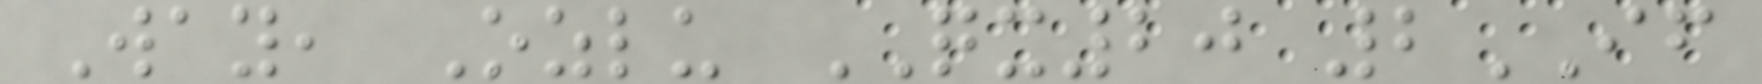Way, Ozlu QX20 2IF
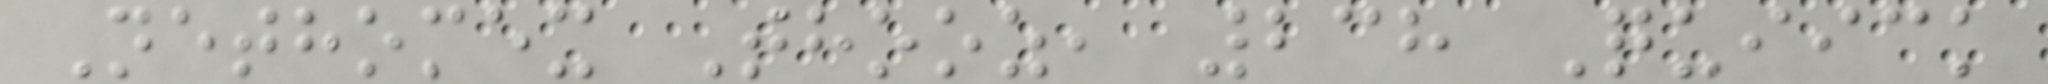Nethomex Thooz, 238 Quiick
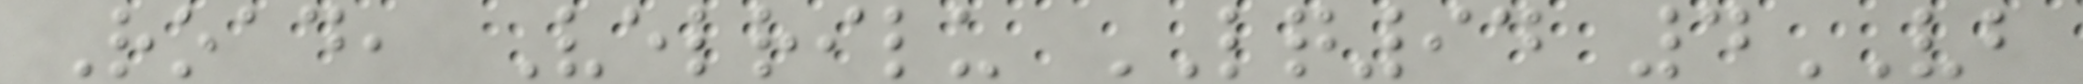Road, Velrilu LQ94 4VB
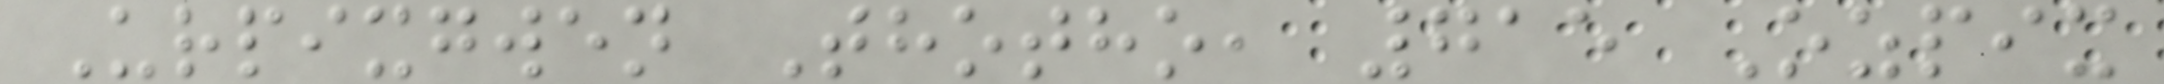Urpixgwen Thotho, 715 Ozpix
